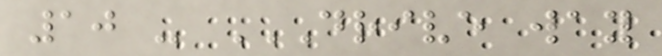10 - DRIVE WAY
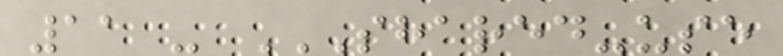11 - SHARED-USE
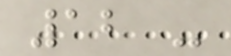12 -
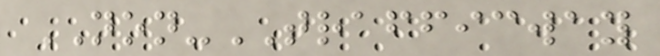NON-TRAFFICWAY
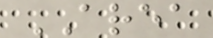AREA
